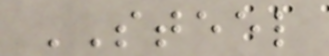STEEL
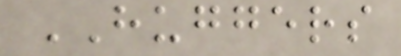HUGGERS
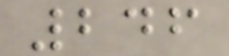246
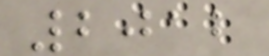2012
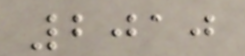2010
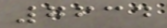7634
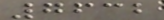7632
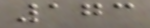173
